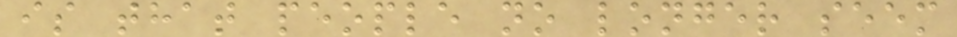is that people no longer seem
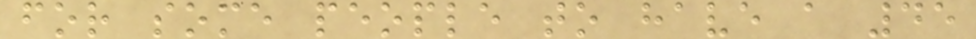for some people to have a 45
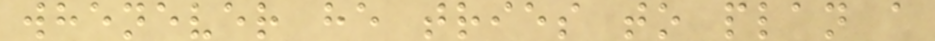whenever he tries to plan a
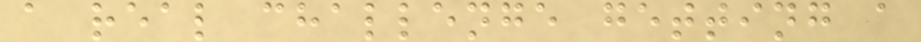a real challenge getting a
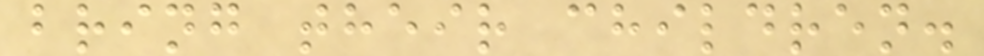bring their children.
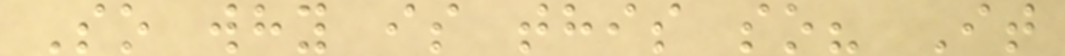So why is this so? It
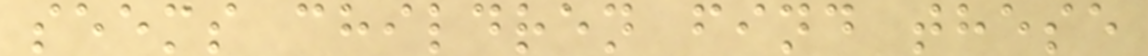seems children find these
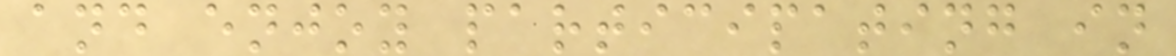and enjoy participating in
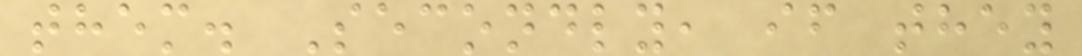them. Secondly, if they
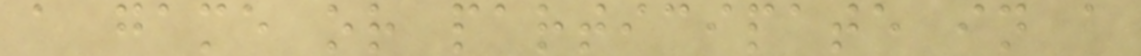a game or participate in a
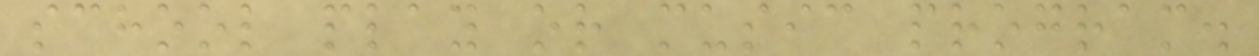school play or music program.
